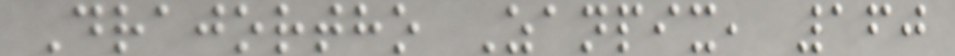Drajortho Zanpix, 160
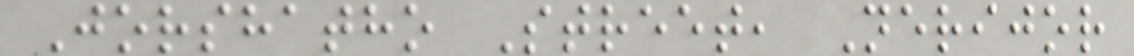Jorshatho Street, Nerijor
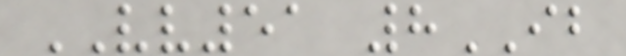VV51 8IB
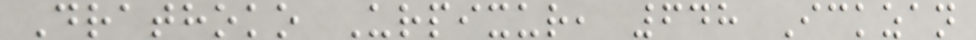Drathoko Urpixur, 648 Ickzan
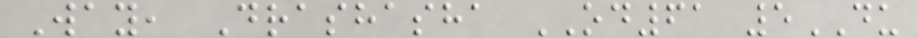Way, Drashasha OD61 5DU
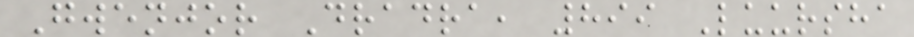Gwenjor Dradra, 899 Luursha
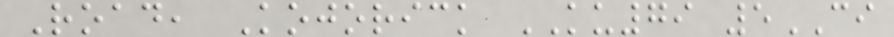Road, Kojorick KU79 5CI
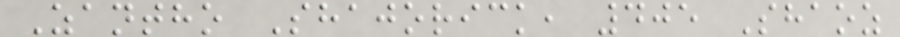Zantho Shajorick, 405 Shaoz
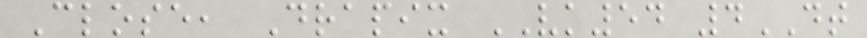Close, Drapix VK54 4DT
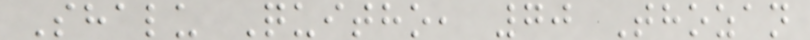Shalu Quitho, 70 Thozan
